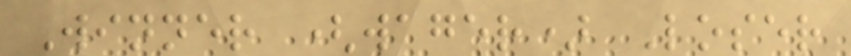Winner (wager) Loser
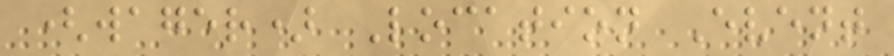(wager) Location Event
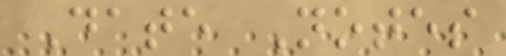Date Notes
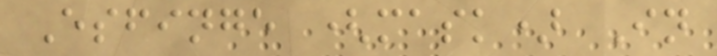Esfinge (mask) In
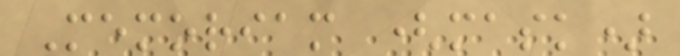Memoriam (mask)
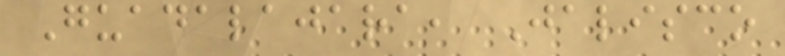Guadalajara, Jalisco
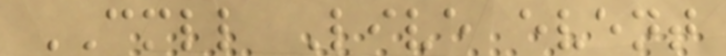CMLL Live event
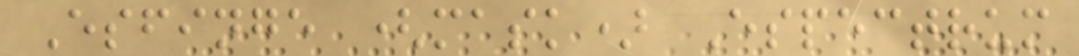Esfinge (mask) Espectrum
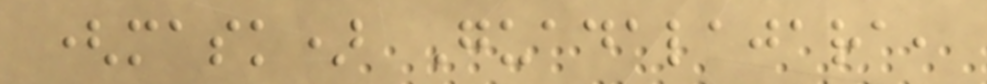(mask) Guadalajara,
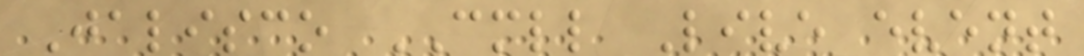Jalisco CMLL Live event
